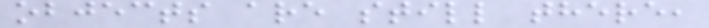objects are still there,
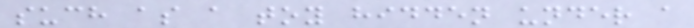such as a toy hidden under a
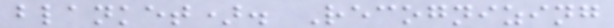blanket). Recognizing
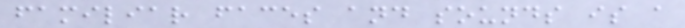familiar faces and sounds is a
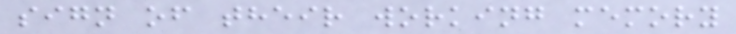sign of their working memory
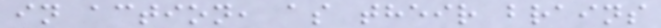in action, as their brains
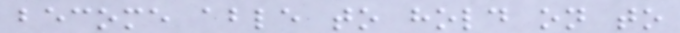become able to hold on to
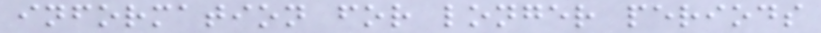information for longer periods
